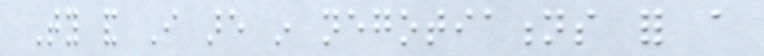Ty and I are in negotiations for a
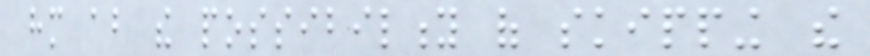him about the possibility of skipping the
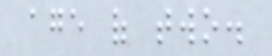age of two.
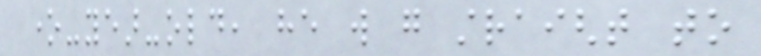one-year-old, he will go straight to
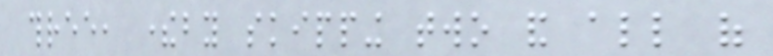three, thereby skipping two and all of
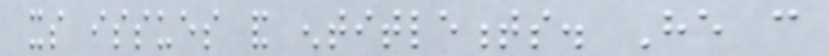its issues and entitlements. He can
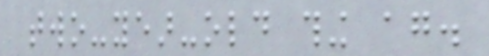two-year-old thing again.
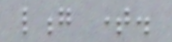long time.
